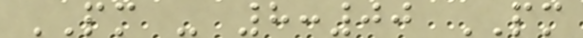PM - 8:00 PM
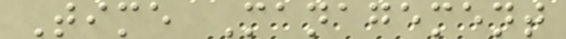Time Management
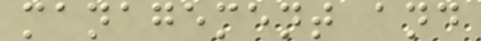management and
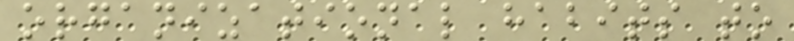organizational habits to
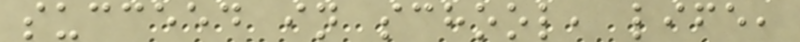succeed in school, life,
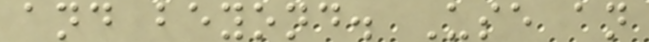and beyond. Use an
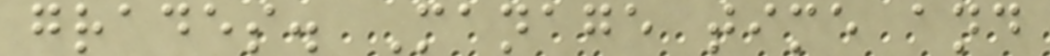grades. Manage time and
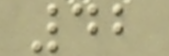42
